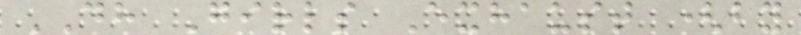DH Girls Exhaust (by
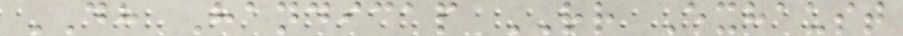DH Handicap RR Exhaust
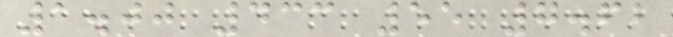1.00 433 55 7.62
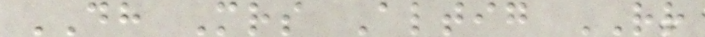DH Mrs Altig RR
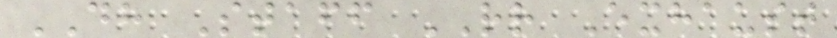DH Staff RR Exhaust
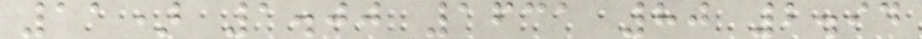11) 1.00 1631 80 2.94
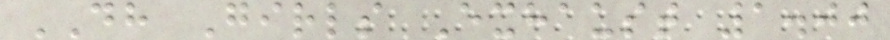DH Girls Exhaust 1.00
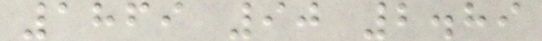1869 90 2.89
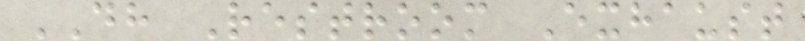DH Restroom Exhaust
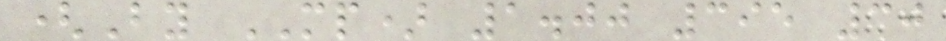(By MP) 1.00 395 30
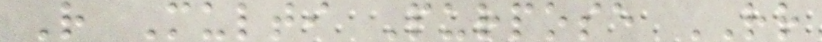R Multi Purpose RR
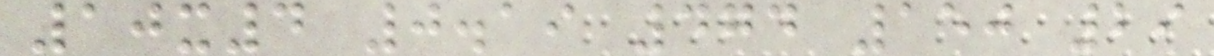10x4 0.19 474 150 29
